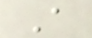A
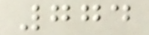774
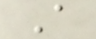A
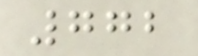772
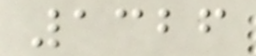1326
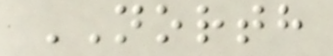NORTH
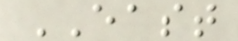EAST
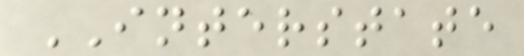INTERSTATE
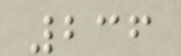236
